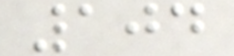104
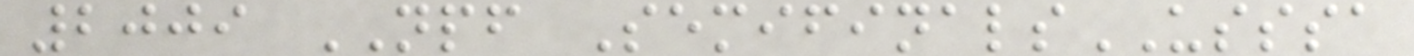2009 NPF SemifinalsUSSSA
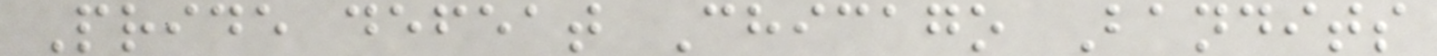Pride defeat Chicago Bandits
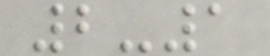2-1
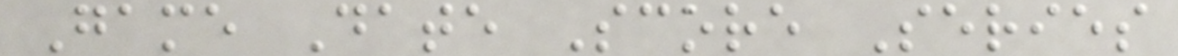Game Date Score Series
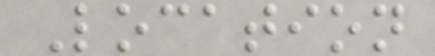Location
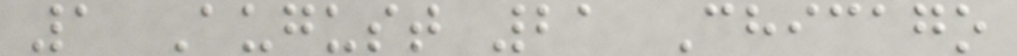1 August 21 Chicago
